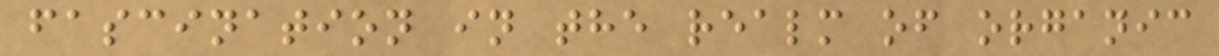fascination in the realm of organic
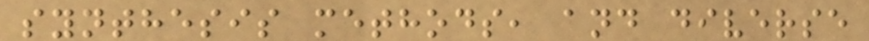synthesis methods, and diverse
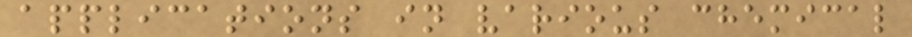applications in various chemical
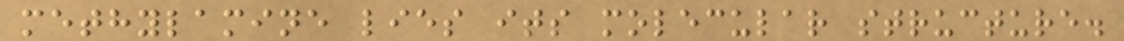methylamine lies its molecular structure.
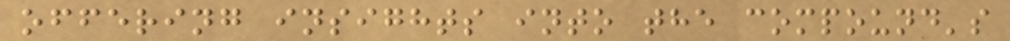offering insights into the compound's
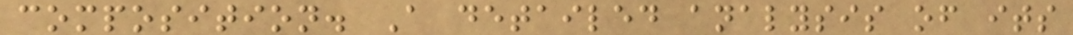composition. A detailed analysis of its
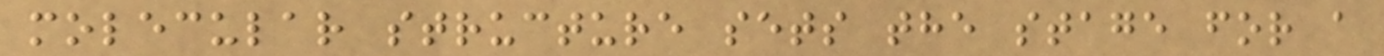molecular structure sets the stage for a
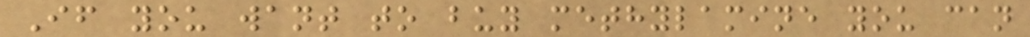If you want to buy methylamine you can
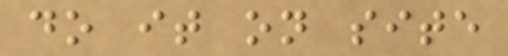do it on site
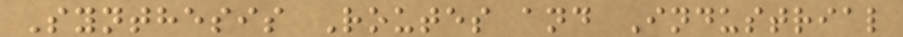Synthesis Routes and Industrial
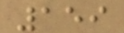159
